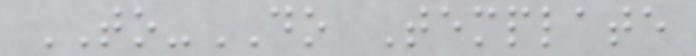TO-DO Template
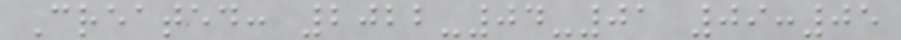Created: 2022-04-01 09:05
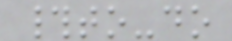#to-do
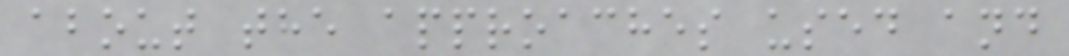about the approaches used and
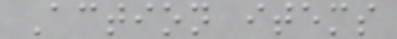Action items
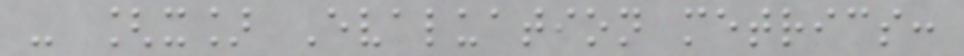- [x] Evaluation metrics:
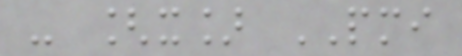- [x] PMI
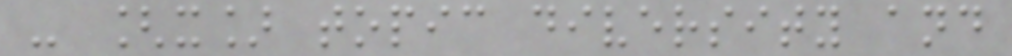- [x] topic diversity and
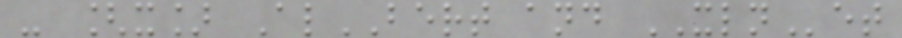- [x] AlBERT and XLNet
